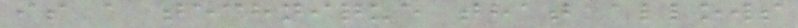is a technique that allows
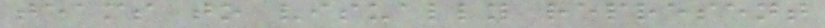teams to visually represent
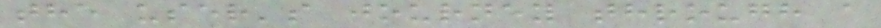the user's journey through a
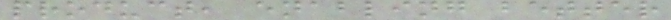product, enabling better
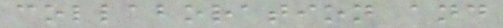collaboration and
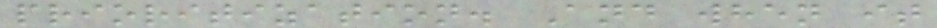prioritization. And when it
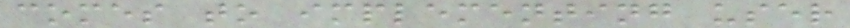comes to implementing user
